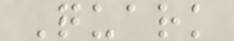Quark
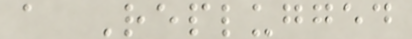a Replugged
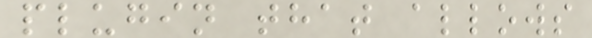plugin that allows
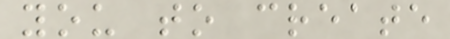you to create
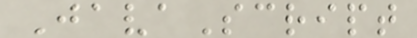JavaScript
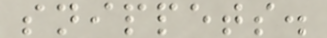snippets.
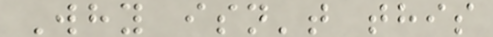Why isn't this
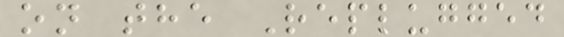on the Replugged
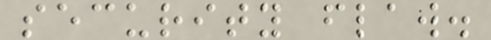security flaw.
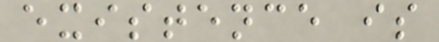existence is
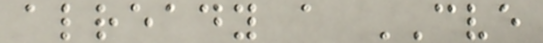already a CVE
